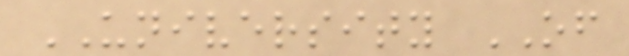UNIVERSITY OF
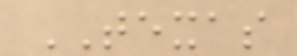TEXAS
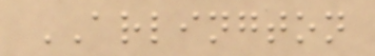ARLINGTON
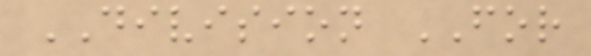DIVISION FOR
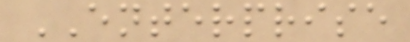ENTERPRISE
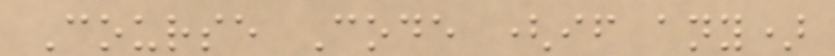Course Code (if any)
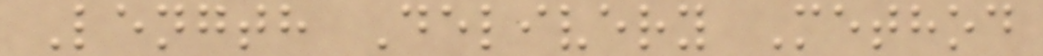Length Delivery Method
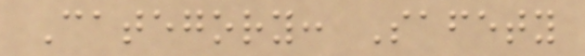Category: Safety
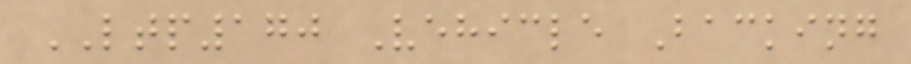LTP170 Vehicle Backing
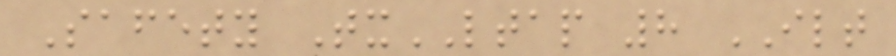Safety TxLTAP 8 ILT
